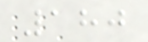180
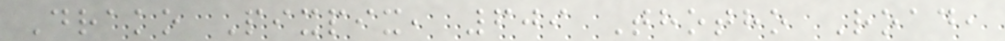Drako Pixpix, 609 Thotho Road,
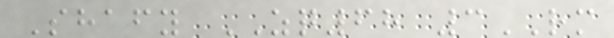Shafy ZQ68 3RM
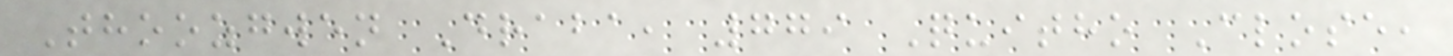Thoozgwen Draba, 779 Quitho Close,
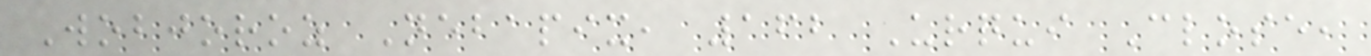Wobjoroz Nebapix, 162 Urqui Close,
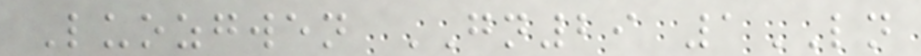Luozgwen GN29 1LN
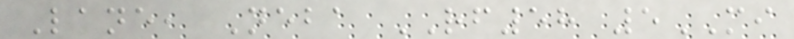Lane, Neba RF58 5MI
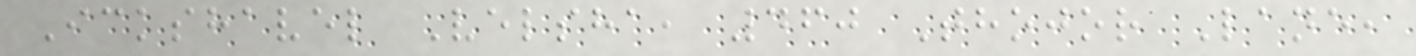Ickshavel Velsha, 460 Thojor Lane,
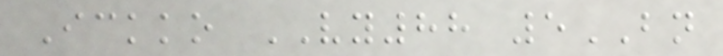Ickko VY88 5BN
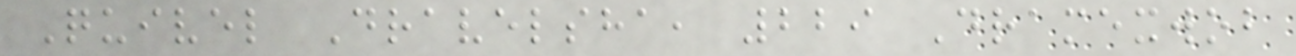Quivel Dravelsha, 229 Dramexwob
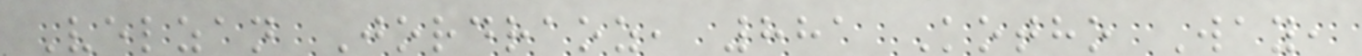Velzan Jordraoz, 881 Kotho Way,
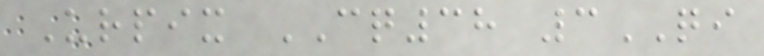Urpix CQ38 3QI
